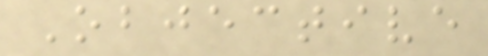Objective
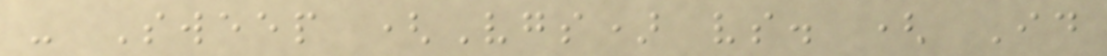- Sweep (Vgs) vs. ( Id
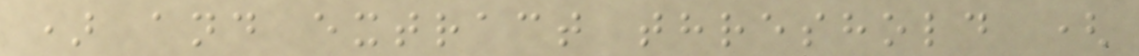) and extract threshold (
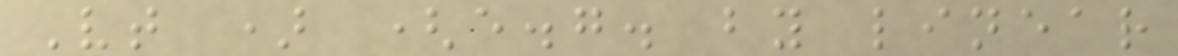Vt ) (e.g. by linear
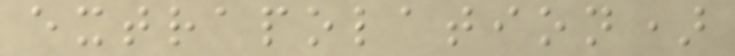extrapolation)
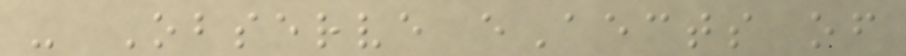- Observe eAects of
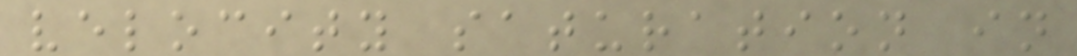velocity saturation in
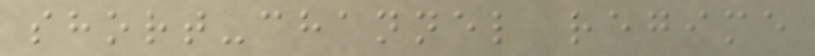short-channel regime
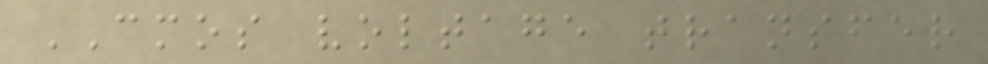CMOS voltage transfer
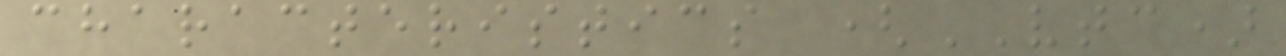characteristics (VTC)
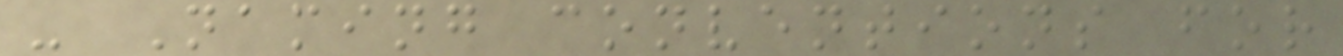- Naming conventions for
